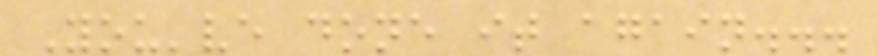You've done it again...
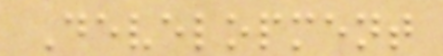Development
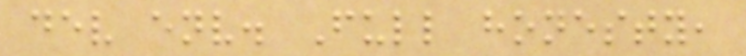dev env. Full honesty,
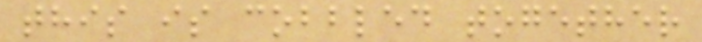this is cobbled together
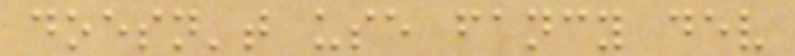doesn't use fancy dev
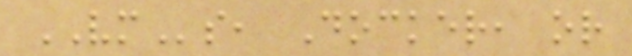VMs, Docker, or
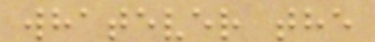whatever the
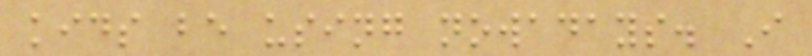kids be using nowadays. I
